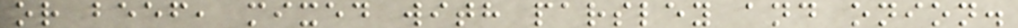or beef, mixed with parsley and onion.
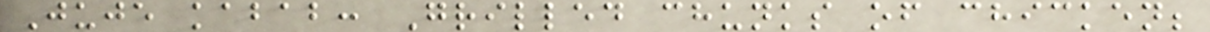Juje kabab: Grilled chunks of chicken;
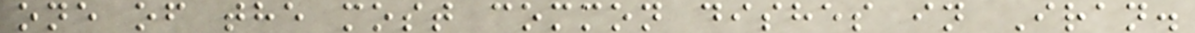one of the most common dishes in Iran.
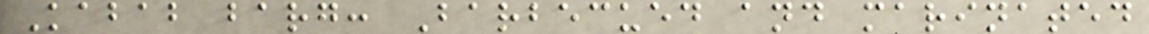Kabab barg: Barbecued and marinated
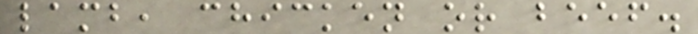lamb, chicken or beef.
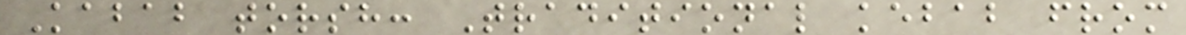Kabab torsh: Traditional kebab from
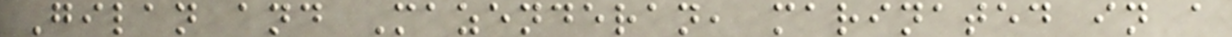Gilan and Mazenderan, marinated in a
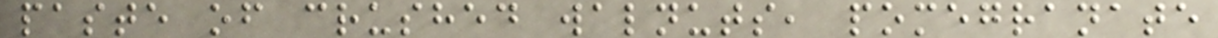paste of crushed walnuts, pomegranate
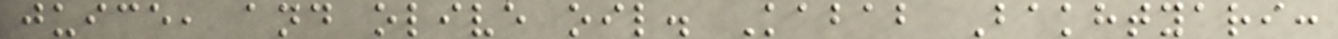juice, and olive oil. Kabab Bakhtyari:
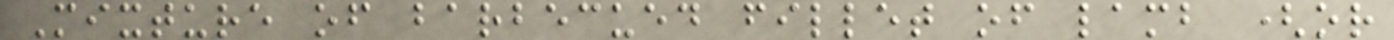Mixture of barbecued fillet of lamb (or
